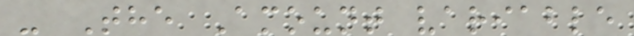- The Amount variable
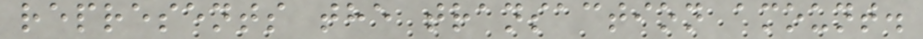represents the transaction amount.
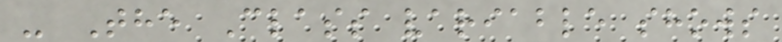- The Class variable shows
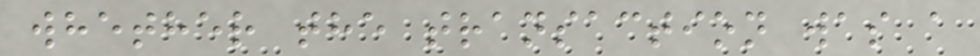whether the transaction was a
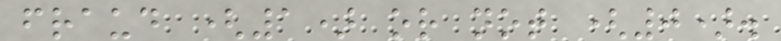fraud (1) or not (0).
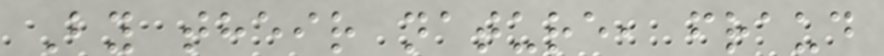By their nature, fraud
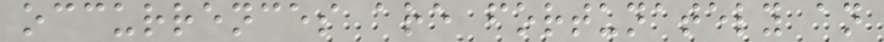occurrences are fortunately an
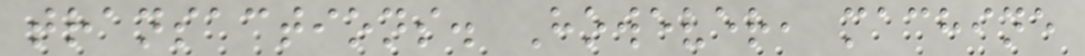transactions. However, machine
